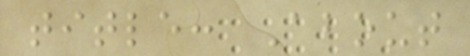title: About
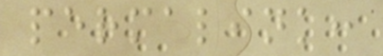permalink:
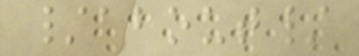/about/
